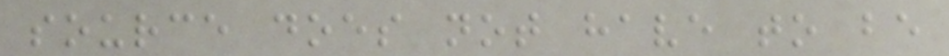source does not have to be
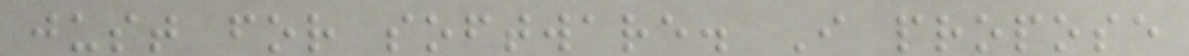just for software. I propose
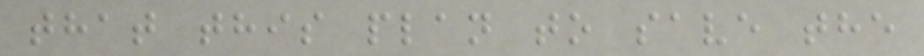that this plan to save the
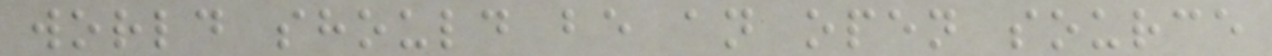world should be an open source
